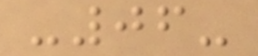-06-
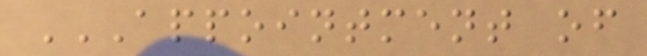APPOINTMENT OF
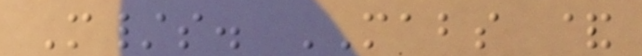M/s. MABS &
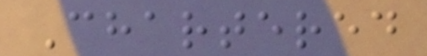Chartered
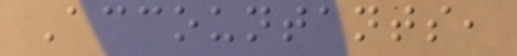Accountants,
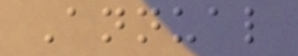Annual
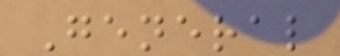General
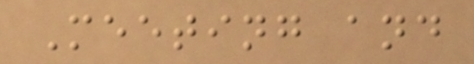Meeting and
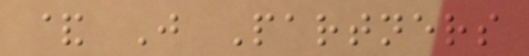& J Partners
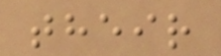their
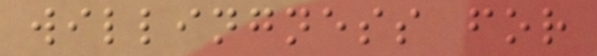willingness for
